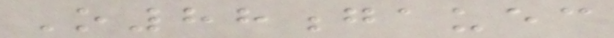O88gauec
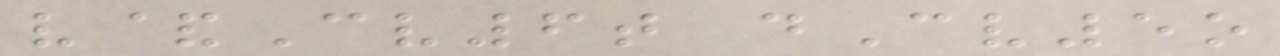v&Cv6t dCv5o
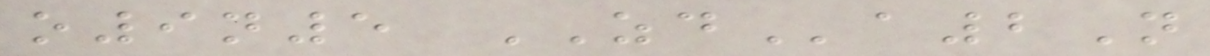o9n5 ZDa2N
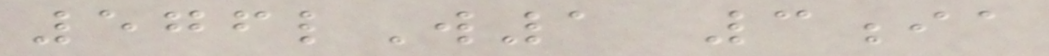576lW1 3ia
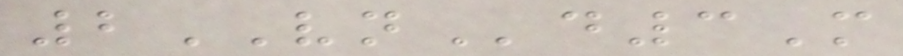2VNd3M
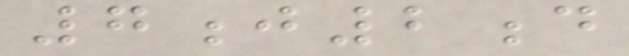7j2d
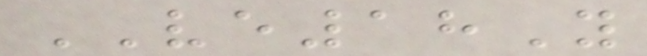VE18Y
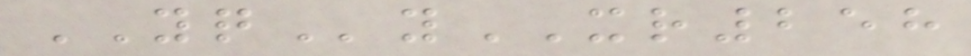YQyXR258
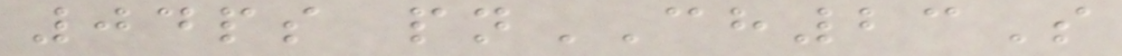04ps pnCH23S
